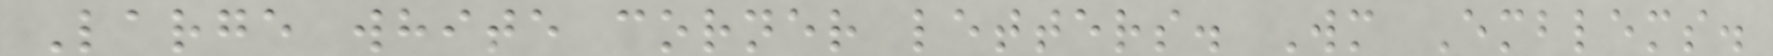Large white corner letters. Wm Emblems.
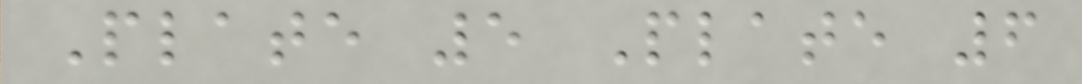Plate 5 Plate 6
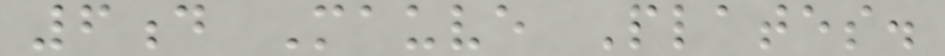6d Mauve Plates.
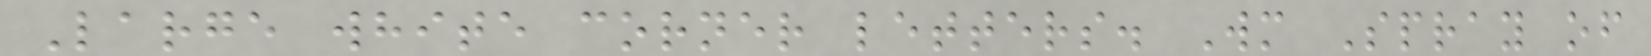Large white corner letters. Wm Spray of
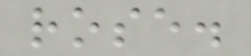rose.
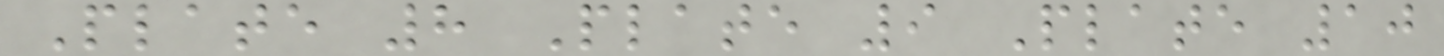Plate 8 Plate 9 Plate 10
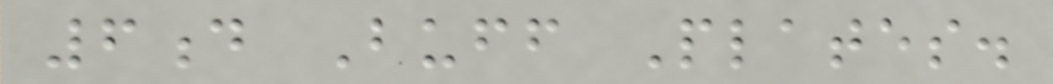6d Buff Plates.
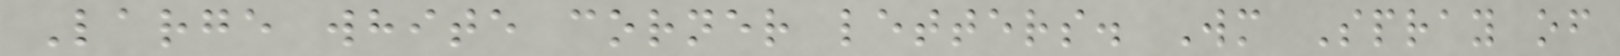Large white corner letters. Wm Spray of
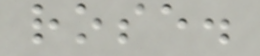rose.
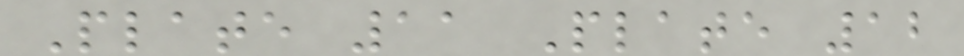Plate 11 Plate 12
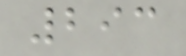293
